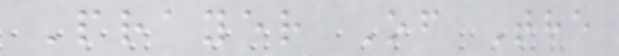Prayer Of The
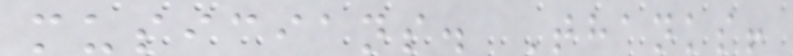musicians. Thanks!
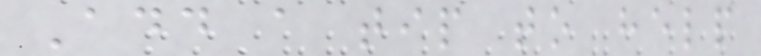Add a tip to help
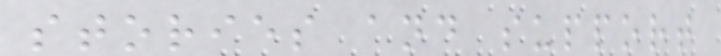stories and support
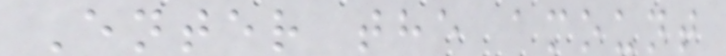Enter the amount
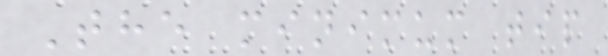The minimum tip
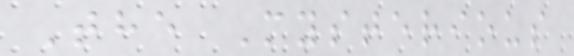The Mysterious
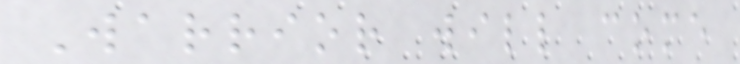Warrior will come
